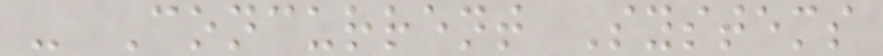- Concurrent Systems
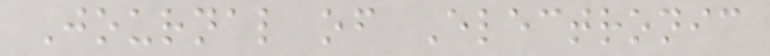Journal of Electronic
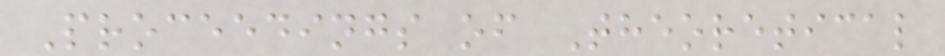Proceedings of Theoretical
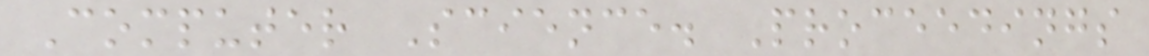Computer Science. Proceedings
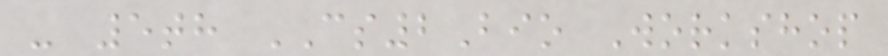- 5th CS2Bio Workshop
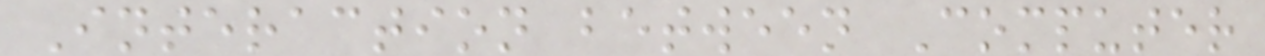Interaction between Computer
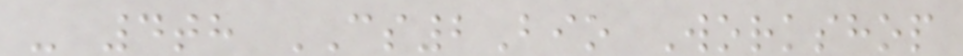- 4th CS2Bio Workshop
